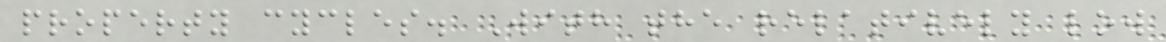property cycles. With the relatively low
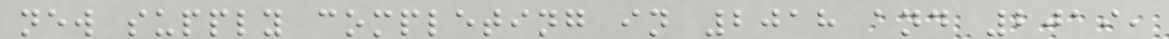new supply completing in 2018 and 2019,
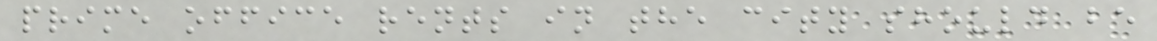prime office rents in the city should be
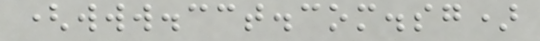(www.cct.com.sg)
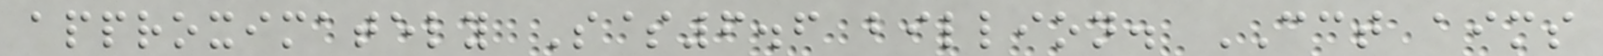approximately S$6.6 billion. CCT aims
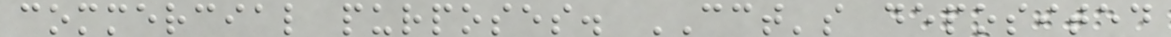commercial purposes. CCT's deposited
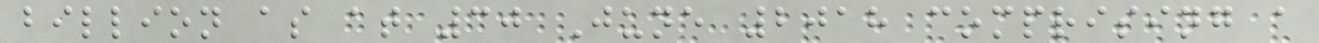billion as at 30 June 2018 comprising a
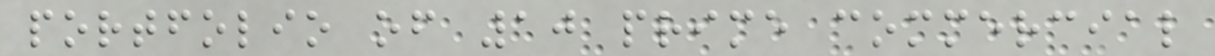portfolio of 10 prime commercial
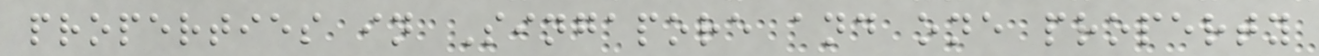properties in Singapore and one property
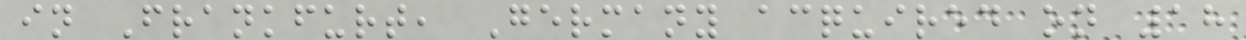in Frankfurt, Germany acquired on 18
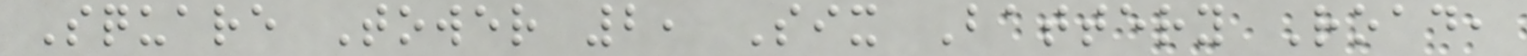Square Tower 2, Six Battery Road,
